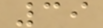39
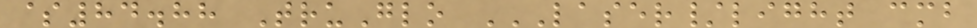$84.88 TruGlo LASER/LIGHT CMB
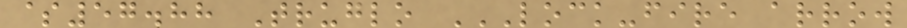$57.88 Truglo LOCK-FIRE ARROW
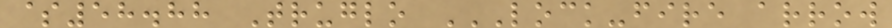$58.88 Truglo LOCK-FIRE ARROW
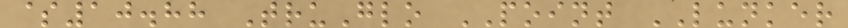$10.88 TruGlo POINT LUNKER
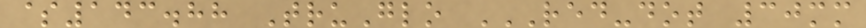$143.88 TruGlo RED-DOT 30MM
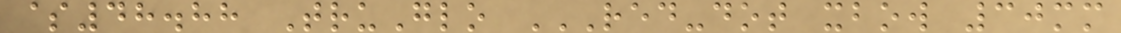$48.88 TruGlo RED-DOT XBOW 30MM
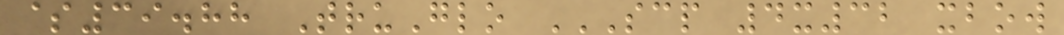$39.88 TruGlo SCP 4X32 XBOW
